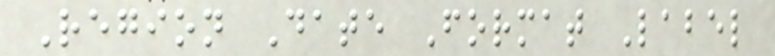Region Date Format Label
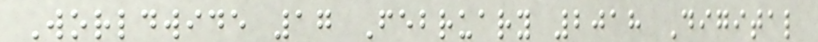Worldwide 17 February 2018 Digital
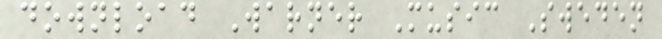download Warner Music Sweden
